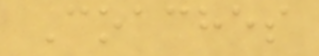Coaches
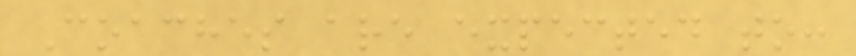Coaches are expected to:
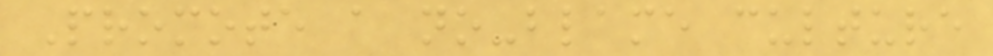Promote a no-blame culture
